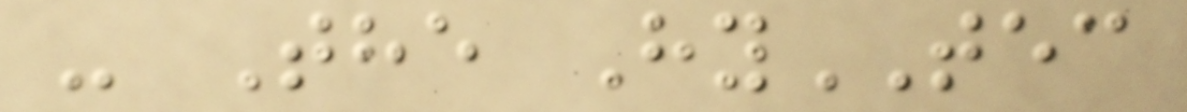- The HyTEC
